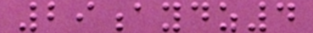29aydz4
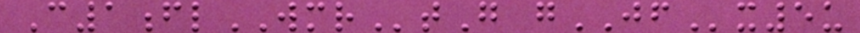C1flWMRtG gJFx5u
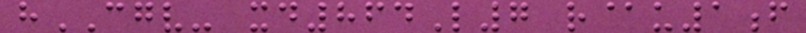hCGV- xd864L7 r@u1f
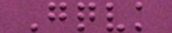Gqvk
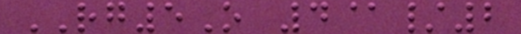RG5O 4@/2
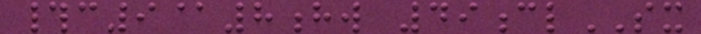#c9@8hw 49clSX
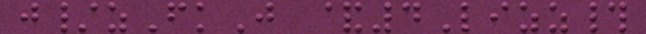j/zFkJ &4Lizz#
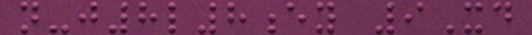n-j8l8ey 9Xd
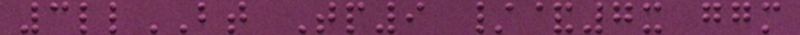3llBT Tp9 /&7x ggm
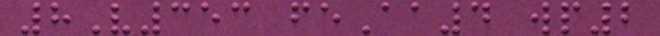8V353 feAa4 wp2
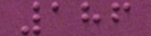186
